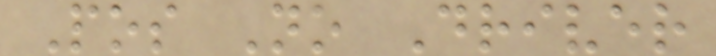Pos No Driver
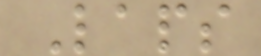Laps
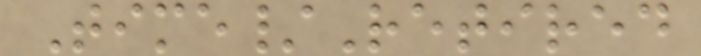Time/Retired
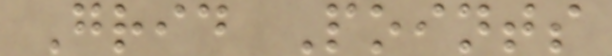Grid Points
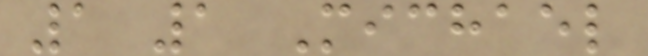1 1 Michael
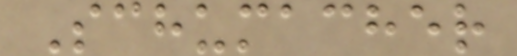Schumacher
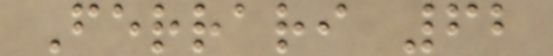Ferrari 62
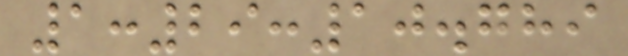1:29:10.789
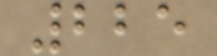225
